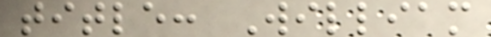title: William
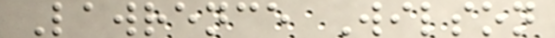Lawrence Wilson
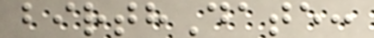birthDate:
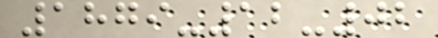1879-12-02
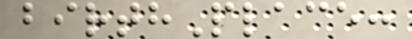birthPlace:
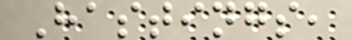Hastings,
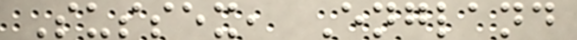Sussex, England
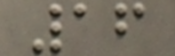16
